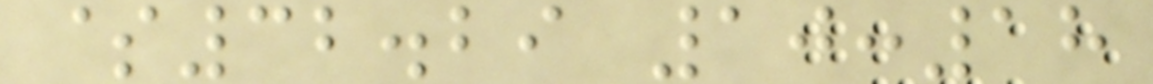$32.29 10:18
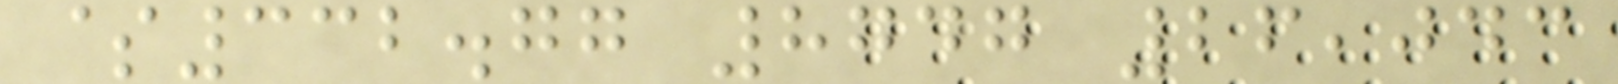$332.77 8747 26,043
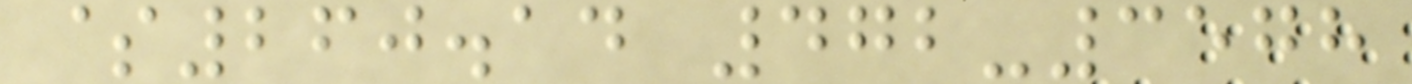$260.14 472-3578
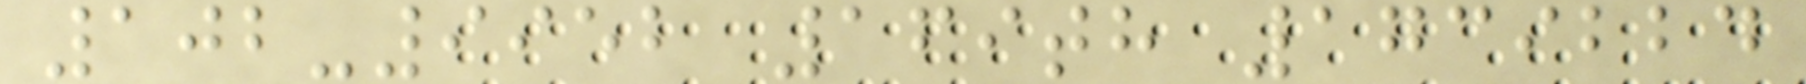102-9952 169th 1739224
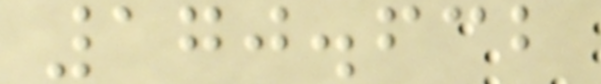170.632
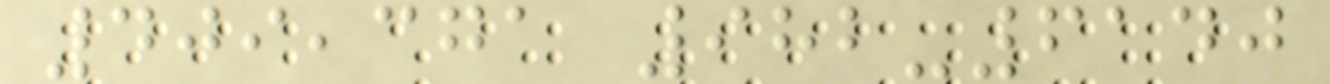409,371 982-6140
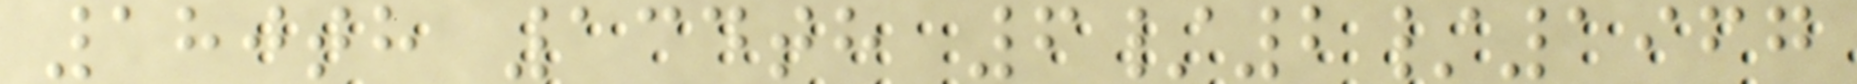180th 134th 6/2/1967
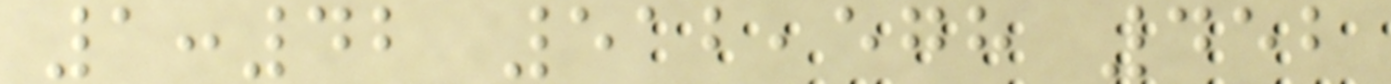1:42 512,578 452
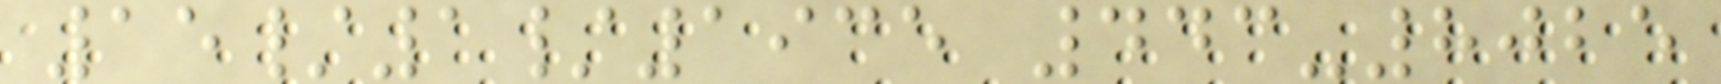15/1/1935 443-8025
